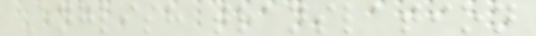English translation
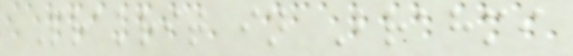Prakrit in Brahmi
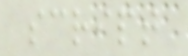script
